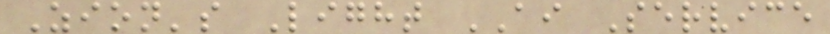Zion's Light AI Service
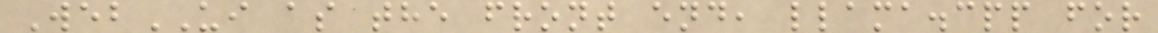WebUI as the front end, llama.cpp for
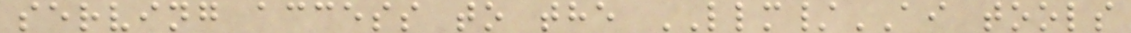serving access to the LLM/AI tools
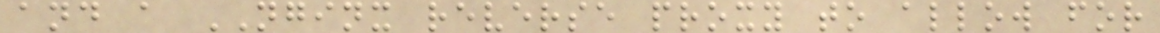and a NGINX reverse proxy to allow for
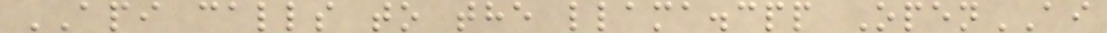API calls to the llama.cpp OpenAI
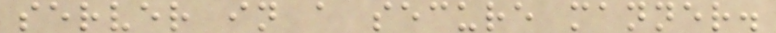server in a secure manner.
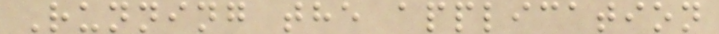Running the application
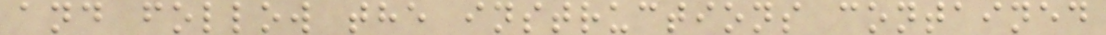and follow the instructions contained
